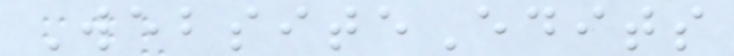WebsiteEdits
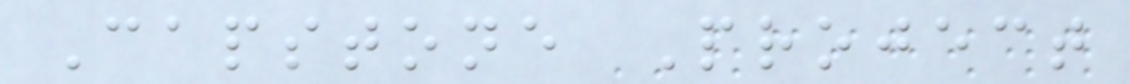Capstone Project
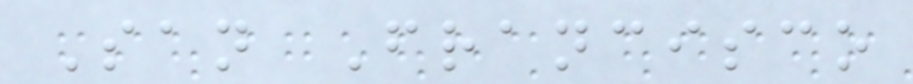San Francisco
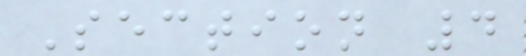Section 4
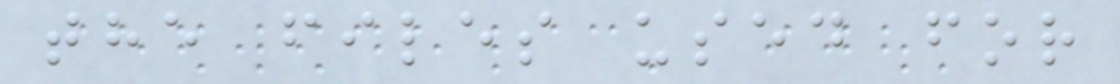the files used for
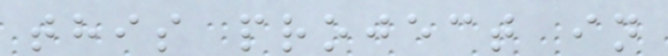this project in
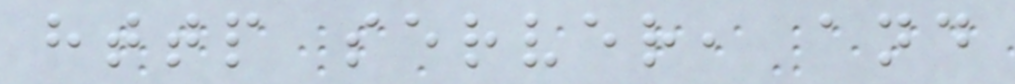http server, and
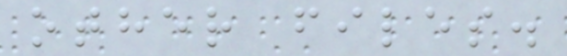other files.
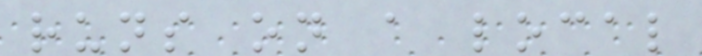runs on a local
